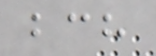bch
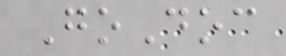GoDoc
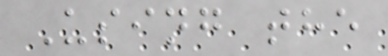Using the
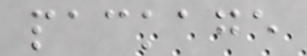package
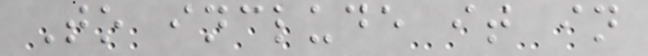To include it in
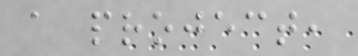a project,
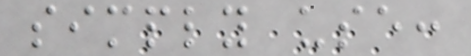simply use:
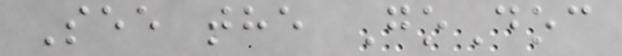See the GoDoc
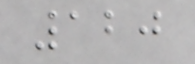120
